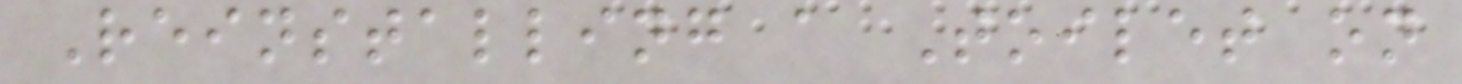Reinstalling a Toilet on
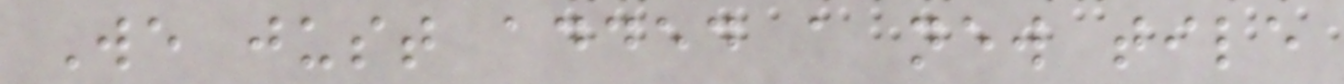We just added a new tile
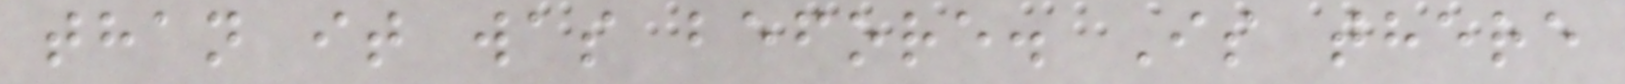than it was before. Is there
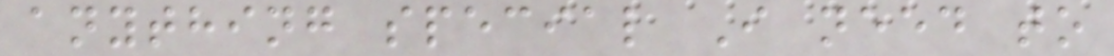anything special I need to
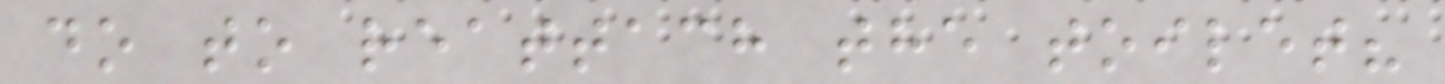do to reattach the toilet?
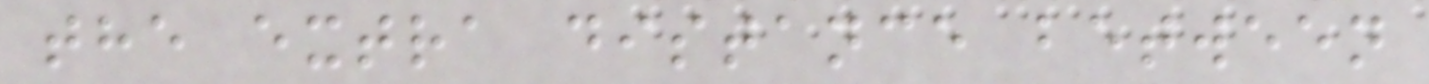the extra distance between
